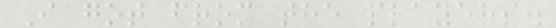I got from the players.
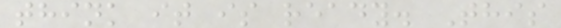think it is ready. This
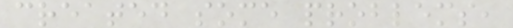created some problems,
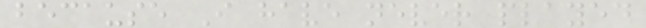because I have never played
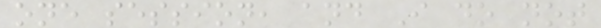one session, and I do not
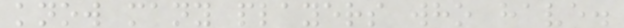know many players who have.
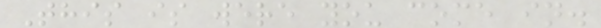This is were you come in.
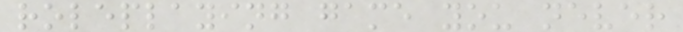roleplaying game you never
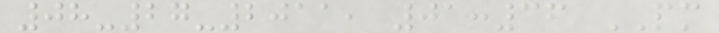08-27-2011, 01:36 PM
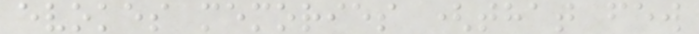evokes memories (that few
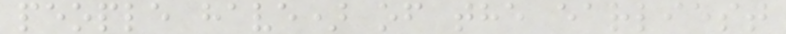people have) of the earliest
